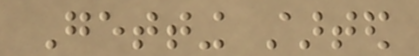Getting started
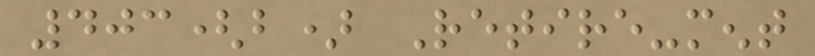403(b) Retire-ment
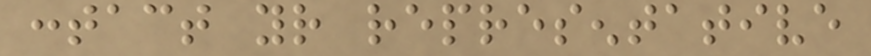contact your representative
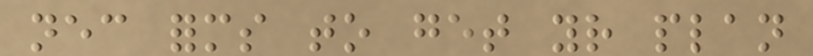necessary forms to get your plan
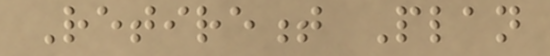Retirement Plan
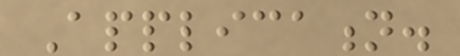Application.
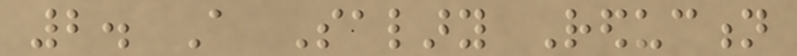2. A Salary Reduction
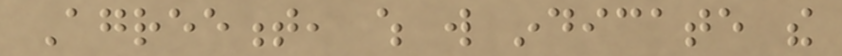Agreement, which will indicate the
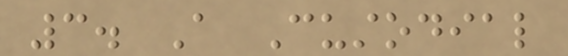3. A Custodial
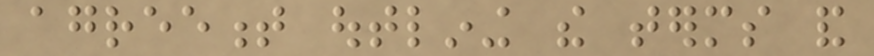agreement outlining the terms and
